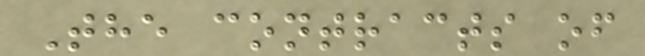The contracts of
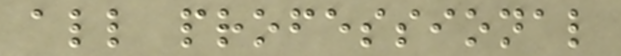all professional
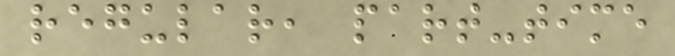regular, part-time
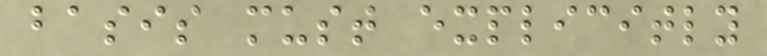basis must explicitly
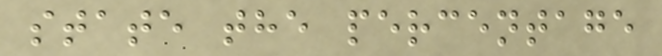state the percentage
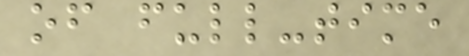of full-time
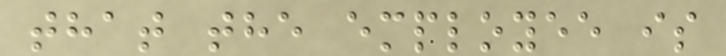that the employee is
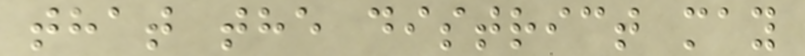that the district may
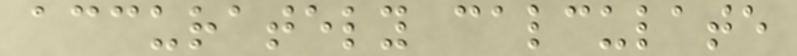accurately calculate
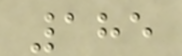185
